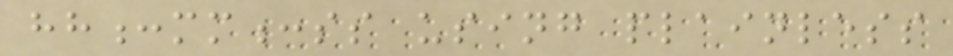hh:mm:ss using plainless
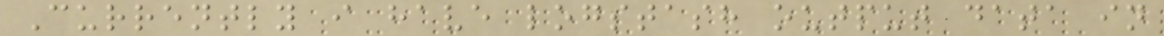Currently i have logstash output data in
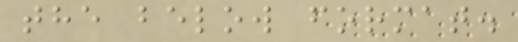the below format.
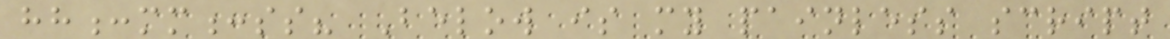hh:mm:ss? Below is my painless script
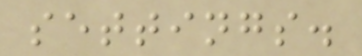settings.
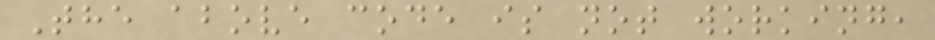The above code is not working,
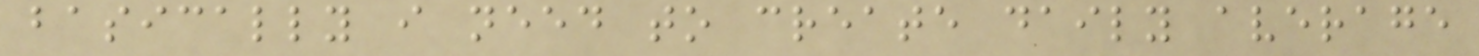basically i need to create daily average
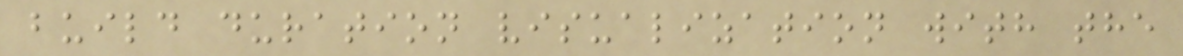build duration visualization with the
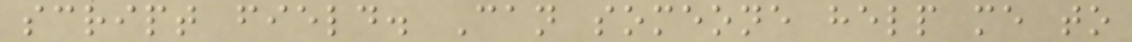script field. Can someone help me to
